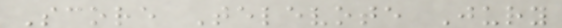Score Televote Jury
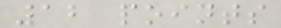12 points
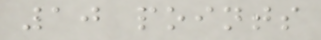10 points
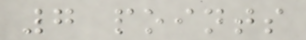7 points
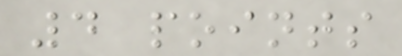4 points
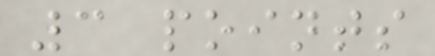3 points
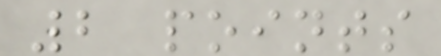2 points
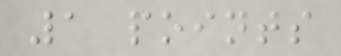1 points
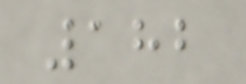182
